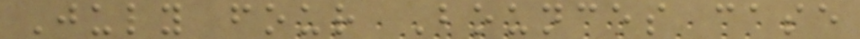July four Bounces case
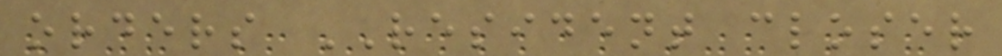orders RESIDENT closer
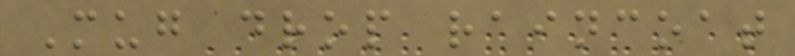Mug drop raincoat
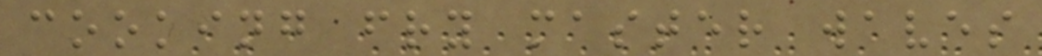cooking fry master waves
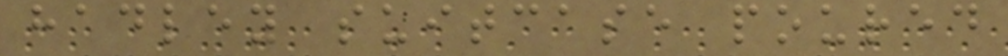hadley suitcase poured
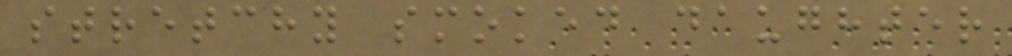stretchy smoked daughter
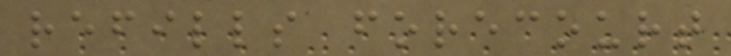refills forecourt
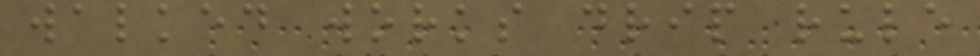walked works drip rule
